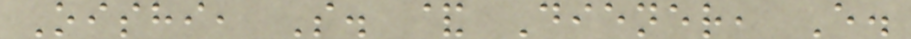Oishi, S. & Diener, E.
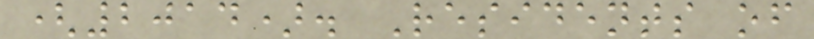(2014). Residents of
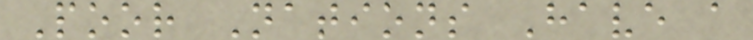Poor Nations Have a
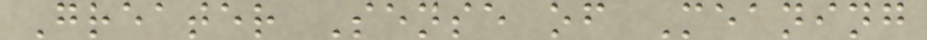Greater Sense of Meaning
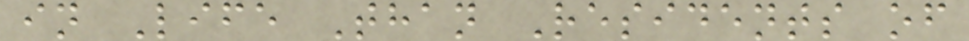in Life Than Residents of
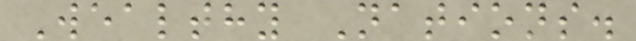Wealthy Nations.
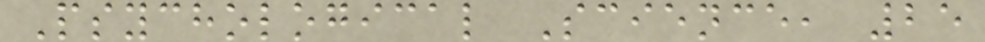Psychological Science, 25
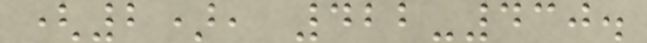(2), 422-430.
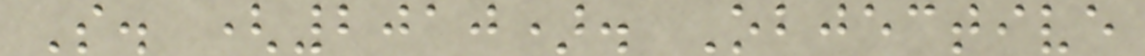S. (2010). Objective
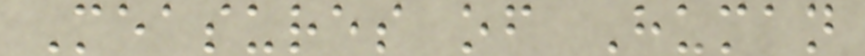Measures of Human
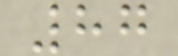87
